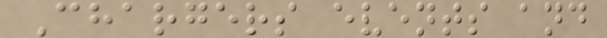Chargers events and
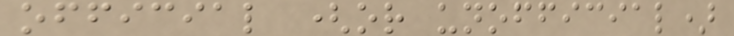official (or unofficial)
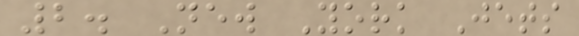2. New York Jets
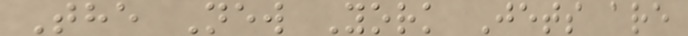The New York Jets are
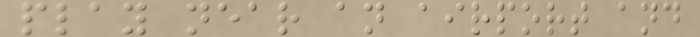play near an airport and
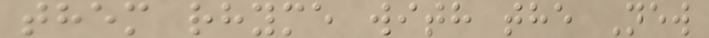them rhyme with the New
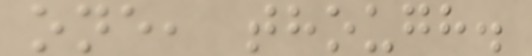one, though.
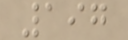197
